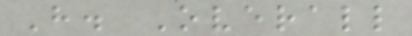H. Overall
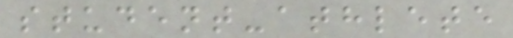student-athlete
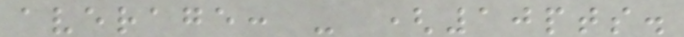average: - (10pts.
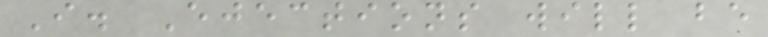I. Ejections will be
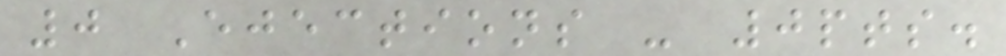0 Ejections - 0pts.
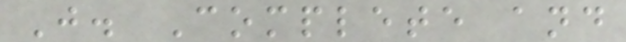J. Complete and
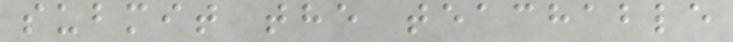submit the teachable
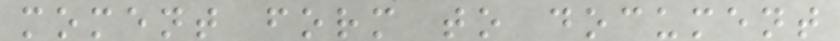moment form to document
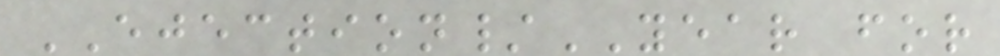EJECTION/YEAR for
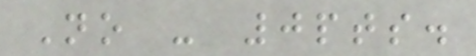No - 0pts.
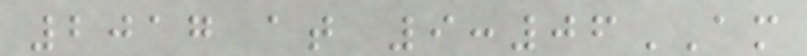2017 at 9:06AM
